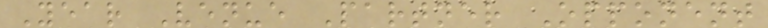Year Venue Partner Opponent
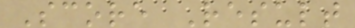Score Result
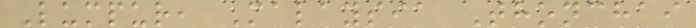Lumpur, Malaysia Thonchai
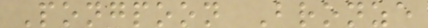Pongpoon Bronze
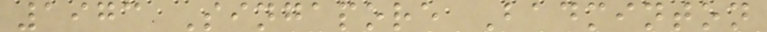1973 Singapore Badminton
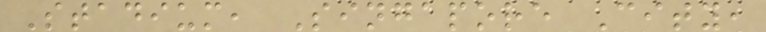Stadium, Singapore City,
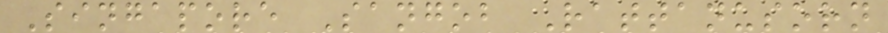Singapore Sangob Rattanusorn
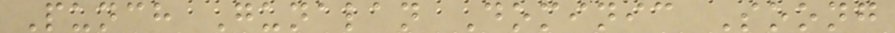Punch Gunalan Dominic Soong
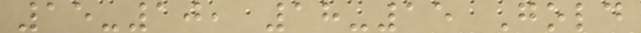15-10, 18-15 Gold
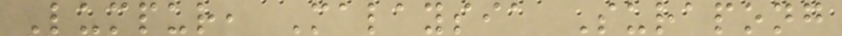Lumpur, Malaysia Surapong
